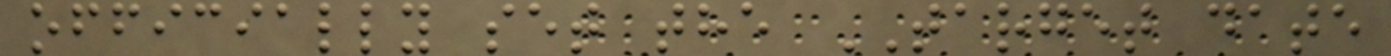officially set the TARGET date
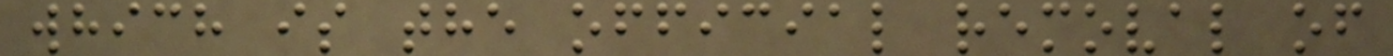which is the official removal of
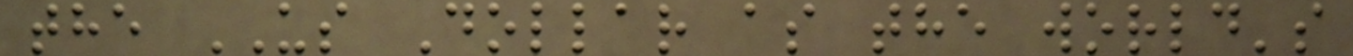the US Dollar as the world's
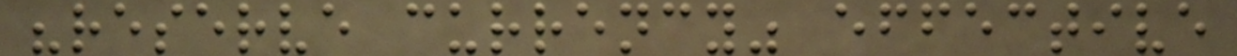"reserve currency" effective
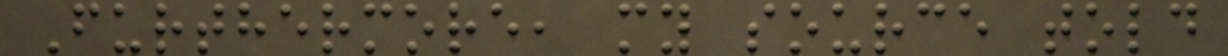Furthermore, my source told
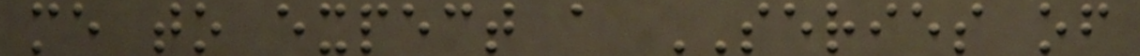me to expect a SERIES of
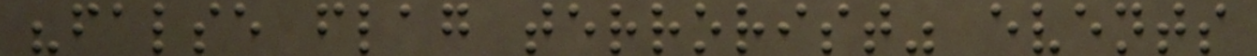"false flag terrorist" events
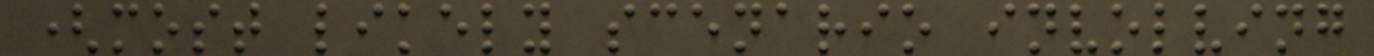(most likely scenario involving
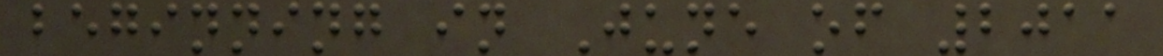beginning in June of 2011
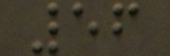56
